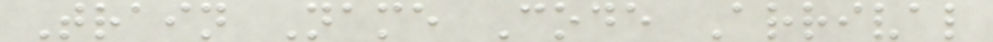Train Name Code Arrival
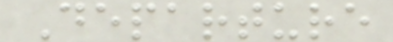Departure
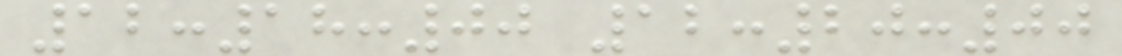12:18:00 12:20:00
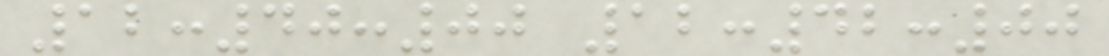12:40:00 12:42:00
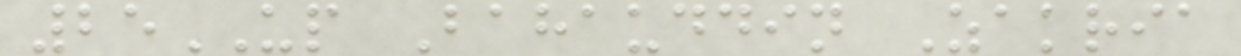25UP Bahauddin Zakria
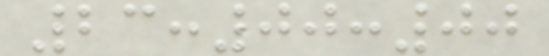23:00:00
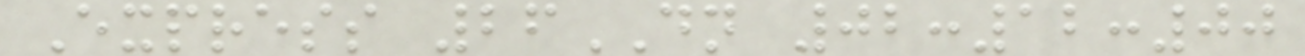Express 26DN 02:12:00
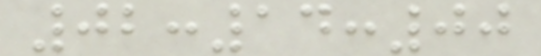02:14:00
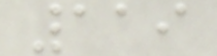119
